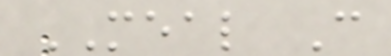MEAL C
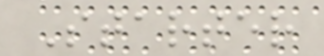Starter
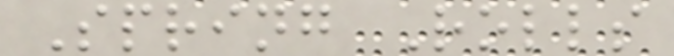Spring Rolls
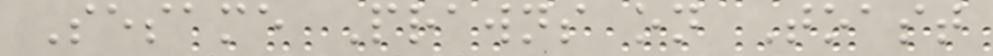Sesame Prawns on Toast
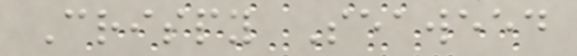Crispy Seaweed
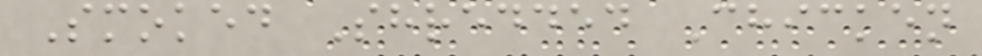Smoked Shredded Chicken
